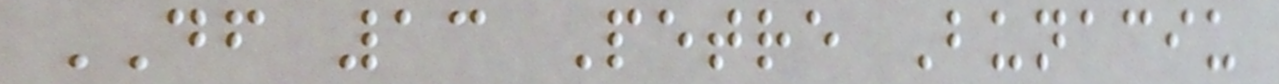DF 13 Petre Bunaciu
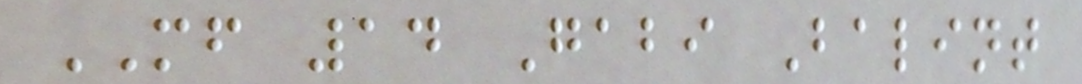MF 14 Gabi Balint
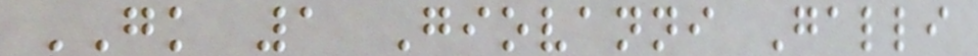GK 1 Giovanni Galli
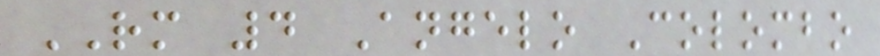RM 4 Angelo Colombo
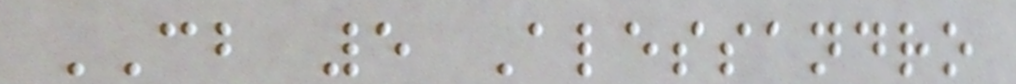CB 5 Alessandro
